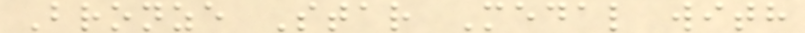Bronze Star Medal with
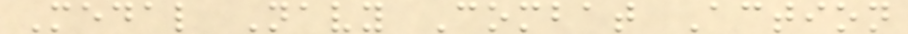Medal Navy Combat Action
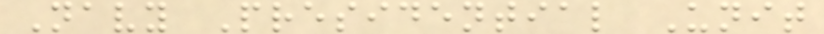Navy Presidential Unit
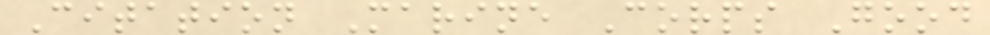Citation Marine Corps Good
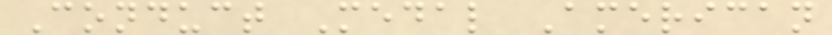Conduct Medal American
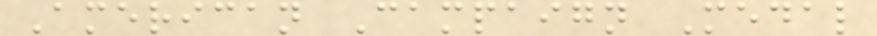American Campaign Medal
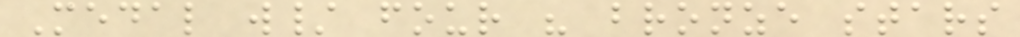Medal w/ four " bronze stars
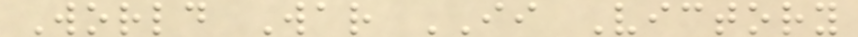World War II Victory
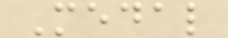Medal
